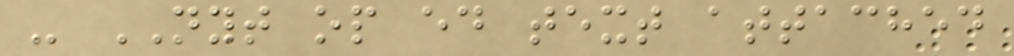- NYT op ed text attached
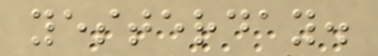yesterday.
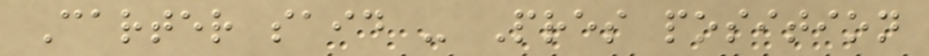Carter said - Pres position
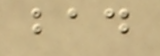bad
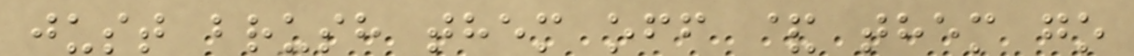just brush them off & them go
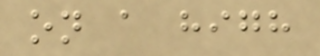on a high
